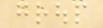group
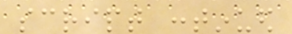script continued
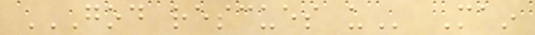GOD RESCUES US Main
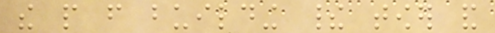the people from building their tower and
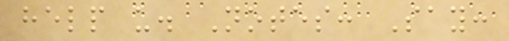help us. Notes: Say:
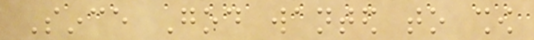Since God wanted to show
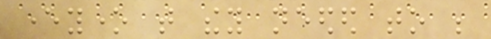everyone that they needed to be
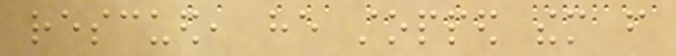rescued, he stopped them from
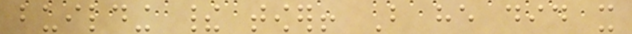building their tower! But he did it
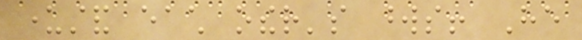understand each other's words! He
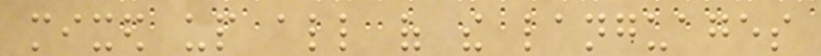mixed up all of the languages
